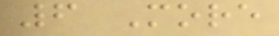6 More
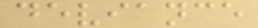deviance
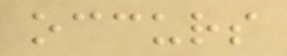occurs
